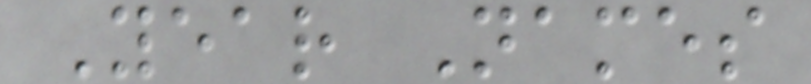Year Names
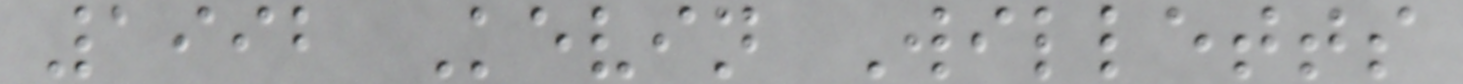1992 Kevin Willetts
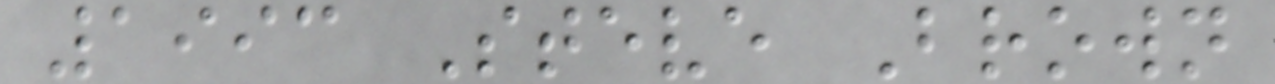1993 Steve Brown
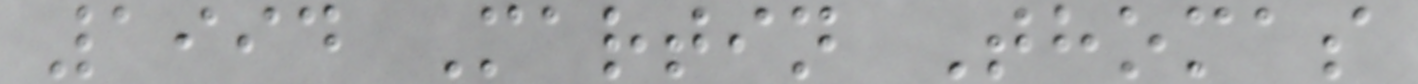1994 Martin Thomas
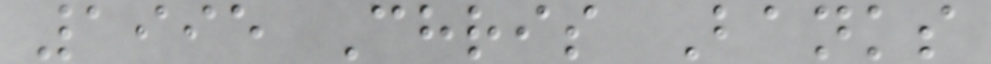1995 Chris Banks
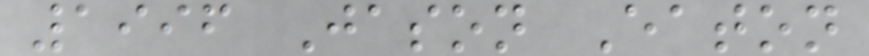1996 Jason Eaton
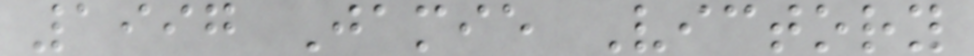1997 Jamie Victory
